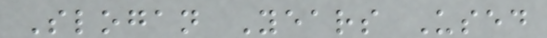Slogan Years Used
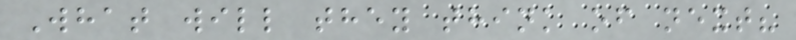What will they think of next?
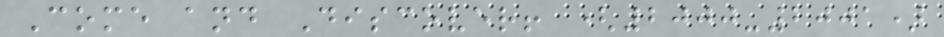Come and Discover! (2000-2001)
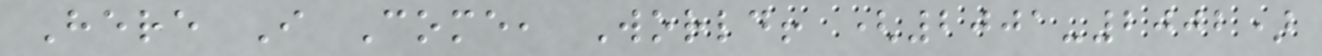Here I Come, World! (2001-2002)
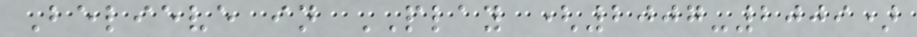Believe in PLAY (2007-2009)
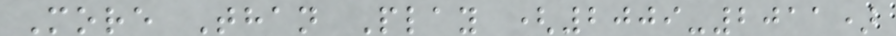More Than Play (2009-2011)
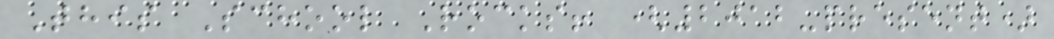This School Rocks! (2012-present)
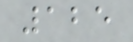125
